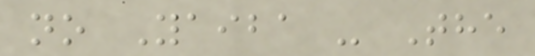no Yaiba - The
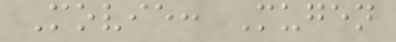Movie: Mugen
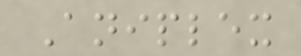Aniplex
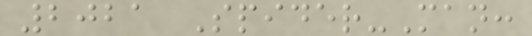2021 Spider-Man:
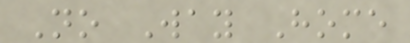No Way Home
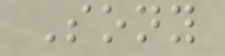Sony
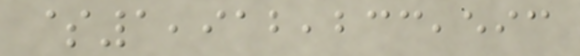$1,912,233,593
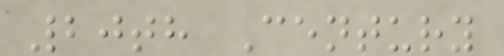20th Century
